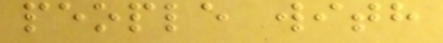people with
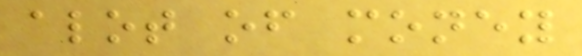alot of money
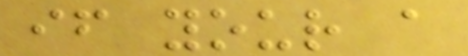if your a
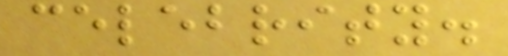celebrity.
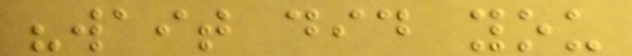"wait did you
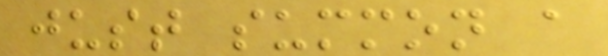just summon a
